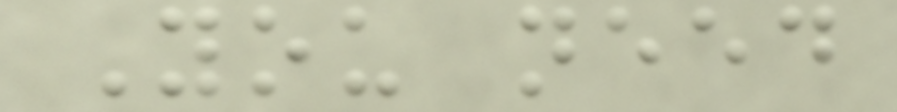You need
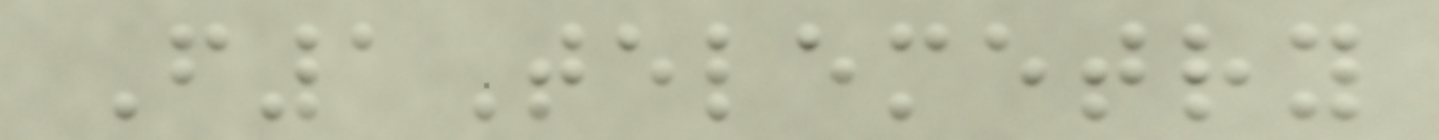F1Telemetry
